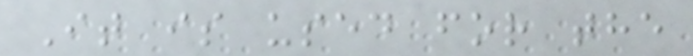It is used for the
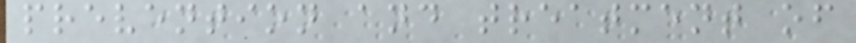prevention and treatment of
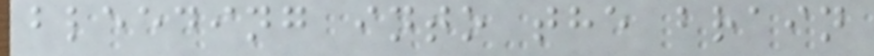bleeding into the brain
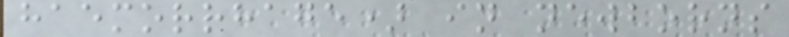haemorrhage) in newborns
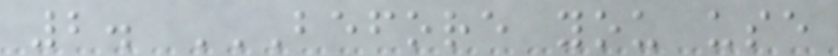2. BEFORE YOU USE
